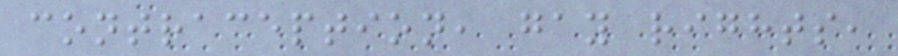contraception, gay rights,
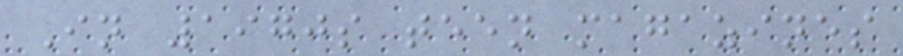In 1970s teen magazines
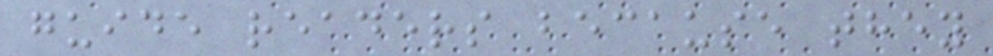guide readers because they
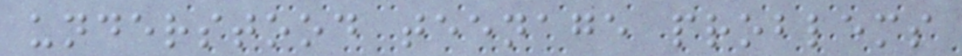understood teenage problems
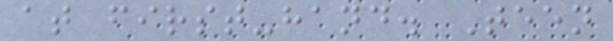at first-hand. Teen
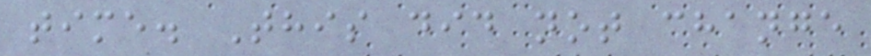time. This did not change
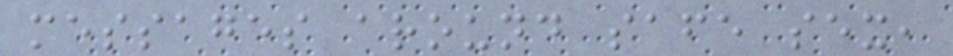messages around safe sex,
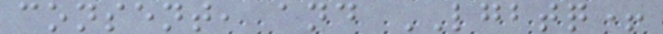consent, and LGBTQ+
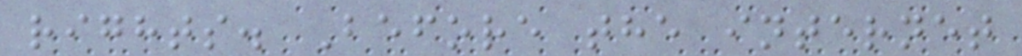rights. Before the internet
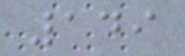149
